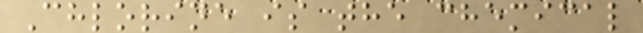Chlorine is the chemical
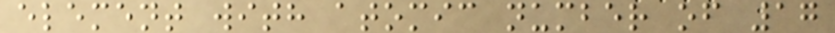element with atomic number of 17
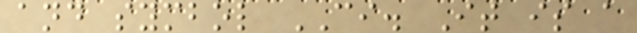and symbol CI. It is a
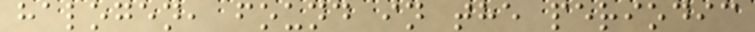halogen, found in the periodic
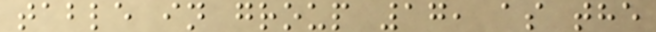table in group 17, as the
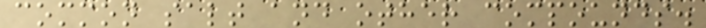common salt and other compounds.
